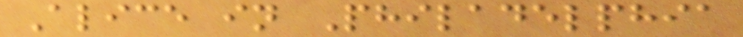Alice in Philadelphia
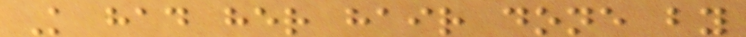K had her hair done by
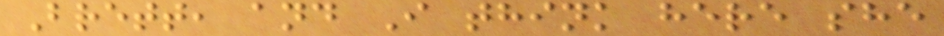Brett, and I think here she
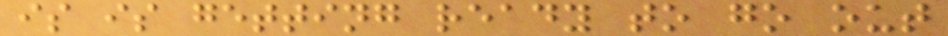is is getting ready to go out
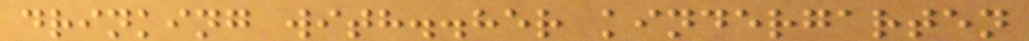drinking with..her kindergarten
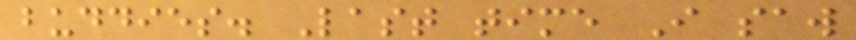buddies. Last time I saw
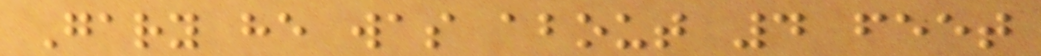Gary he was about 4 feet
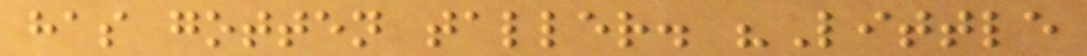has gotten taller. "Little
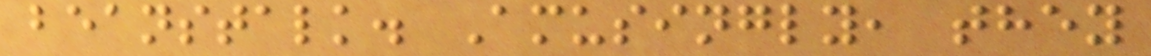beanstalk. Amusingly, they
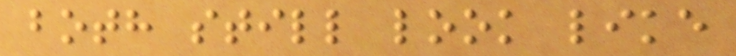both still look like
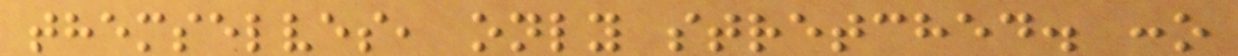themselves, only stretched. :o
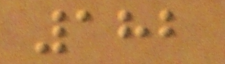182
